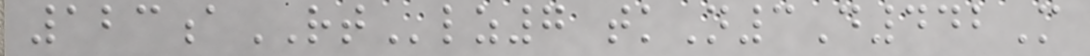123aRTlz7 tkN3D442M
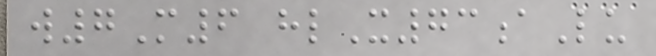w7M6 hlX73aLu
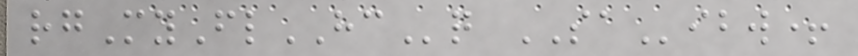rgMyFlHCq SAibw+
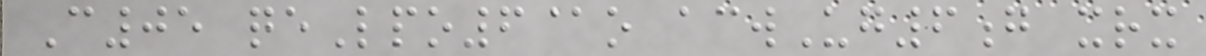C05 qeLpo6@o acwUg6g xrx
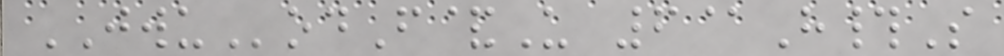JWUodF&U 6@H#S
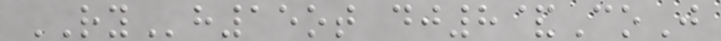RYh15ot dj8&CoJ
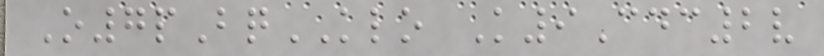O7pBqKLO K9Cdc2v
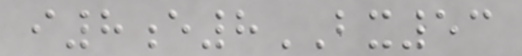i8e8BX53
